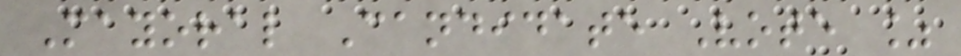Mayoral Candidate Vote %
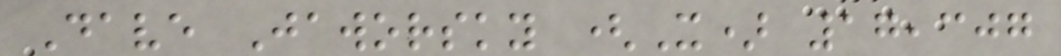Dave Jaworsky (X) 17,307
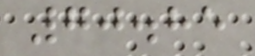70.85
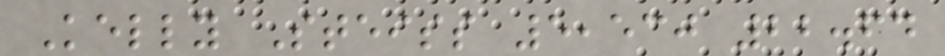Kelly Steiss 5,530 22.64
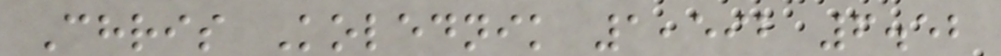Chris Kolednik 1,592 6.52
